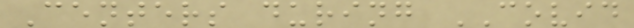Centers during COVID
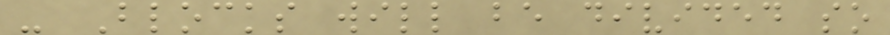- Blocks will be divided so
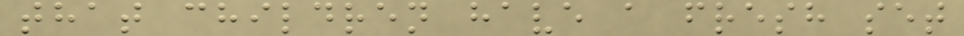that children have a fresh set
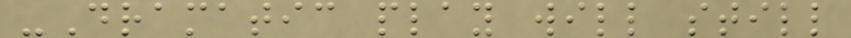-Dramatic play will still
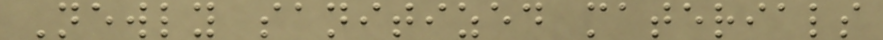Newly sanitized materials
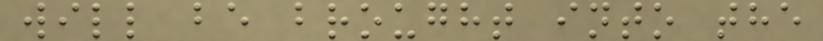will be brought into the
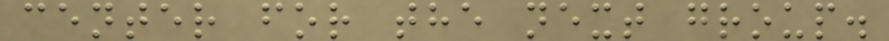center for the next group.
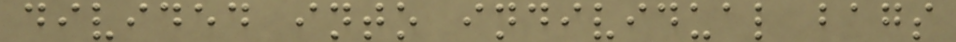divided into individual bags
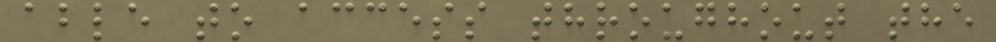able to access throughout the
